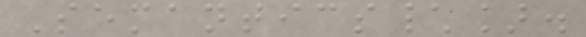Semantics\].
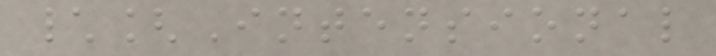\[Intensional
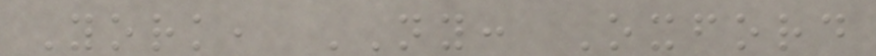York, NY: Oxford
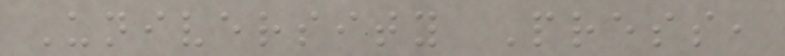University Press,
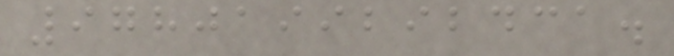9780199292431.
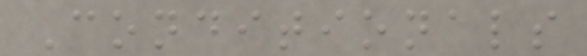Conditionals
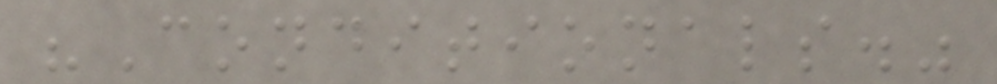"Conditionals."
